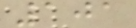101
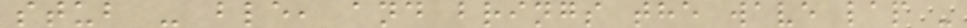stub - ble, and brings the wave lap -
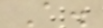A.
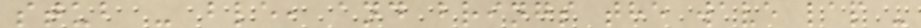stub - ble, and brings the wave lap -
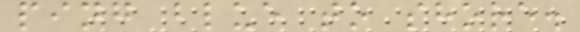ping blue to shore.
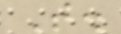T.
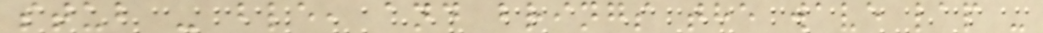stub - ble, and brings the wave lap -
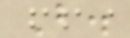B.
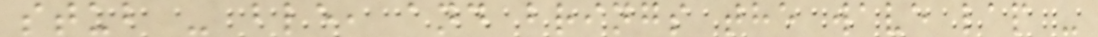stub - ble, and brings the wave lap -
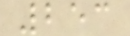253
